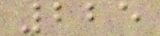225
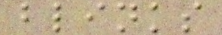blinks
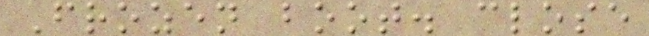Frozen boot. close
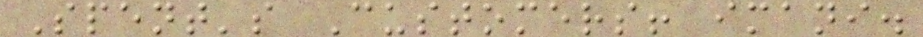Spent's Customers! imani.
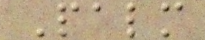Palm
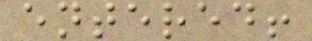entered!
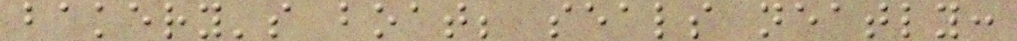bakery's boat; seals neatly:
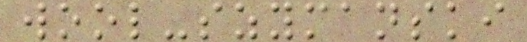wool-szymanski
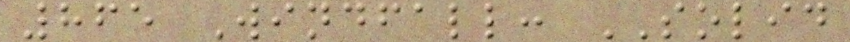865 Windfall: SOLID
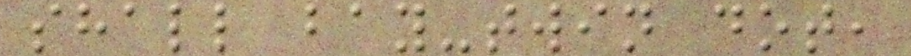shall bay-twin dot,
